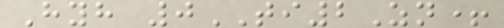Hyh 0TI2Zn+
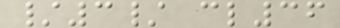/3/ cl36
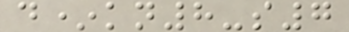d*kn8-s7
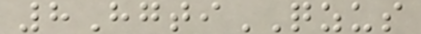8HgtiQZUS
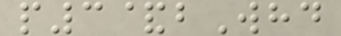p3&bWhd
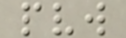pvw
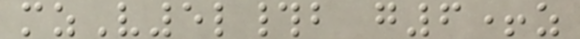mzV5l#b g6+z
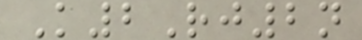K2Rj2n
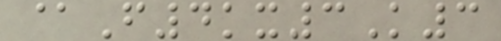@F4kx3K3
